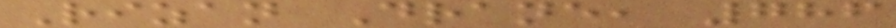Rizan Drane, 786
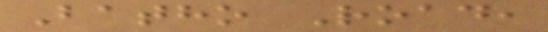Batho Road,
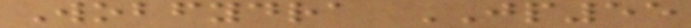Wobfydra JP55
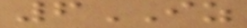6IZ
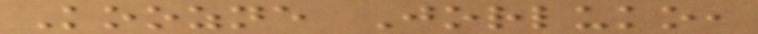Koozne Jorluko,
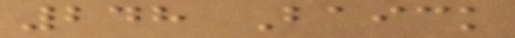248 Baick
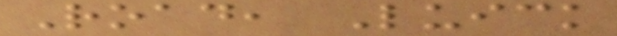Road, Luick
